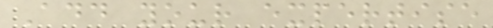Add your expertise
